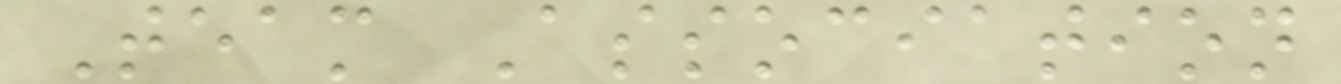Team Association
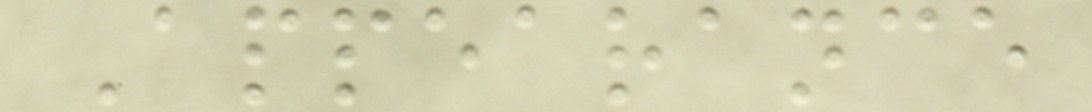Appearance
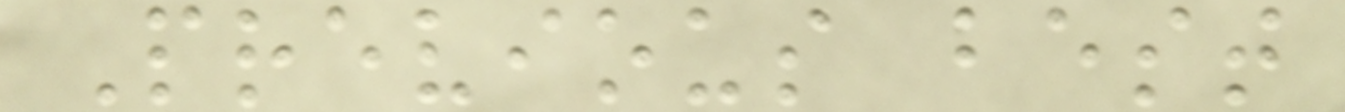Previous best
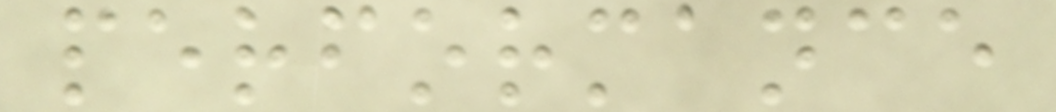performance
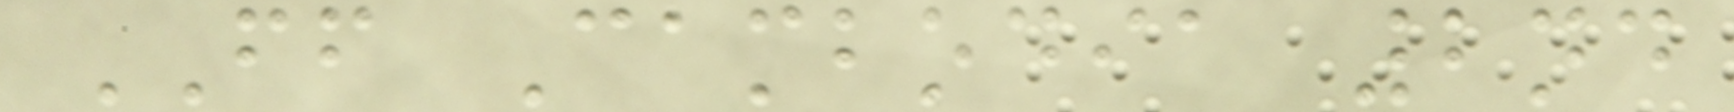FF Cambodia 2nd
